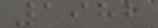1982
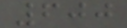600
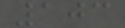103
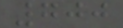700
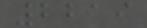2219
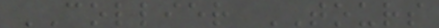COLLIER TOURS
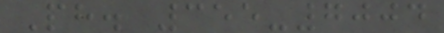Ph. 355-7004
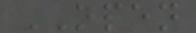OPEN
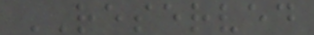RESERVED
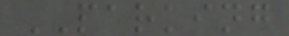PARKING
